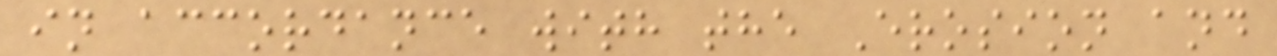in accordance with the Erosion and
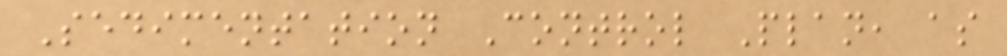Sedimentation Control Plan, as
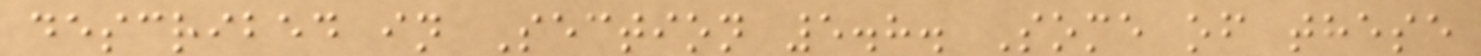described in Section 5.8. Some of these
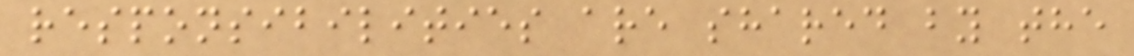responsibilities are shared by the
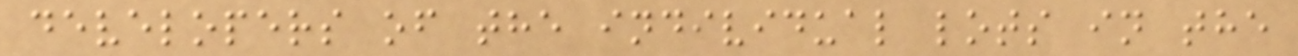developers of the individual lots in the
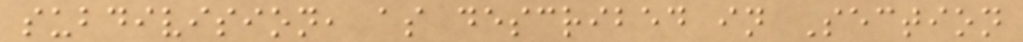subdivision, as described in Section
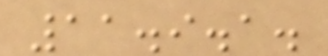11.9.1.
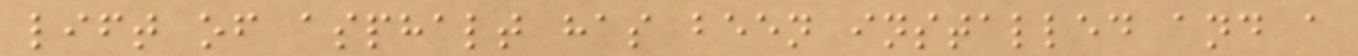lift of asphalt has been installed and a
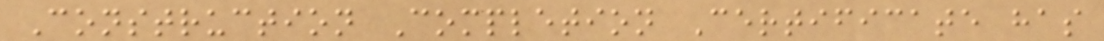Construction Completion Certificate has
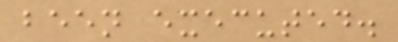been executed.
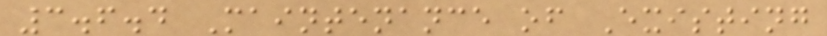3.6.4 Maintenance of Existing
